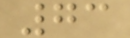73
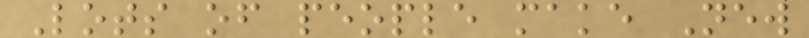Lots of people make New
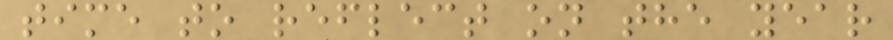time to reflect on the year
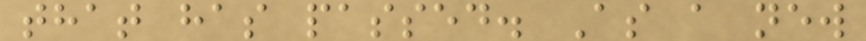that has passed. As a new
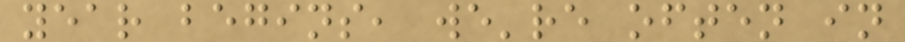year begins, we're often in
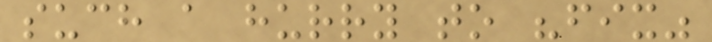such a hurry to "fix"
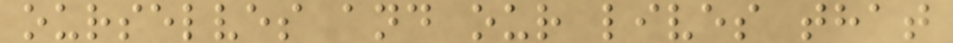ourselves and our lives that
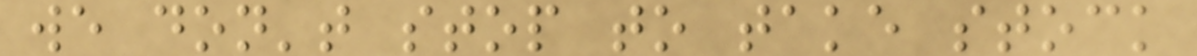we don't stop to take stock
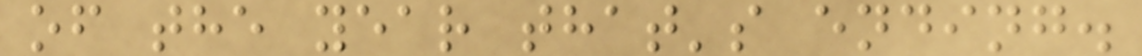of the year that's ending.
